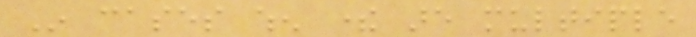In cases when there are multiple
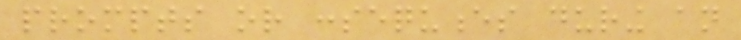prompts or consequences during an
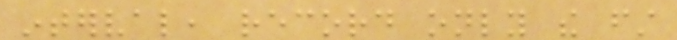interval, record only the first
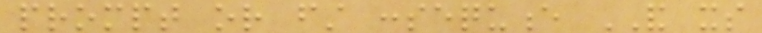prompt or first consequence AND its
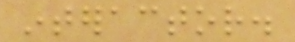interactor.
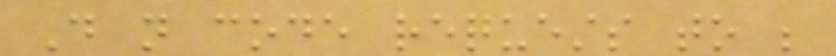Do not code requests to be
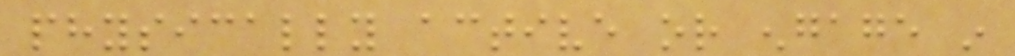physically active or engage in
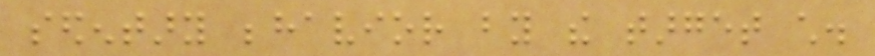sedentary behavior by the target child.
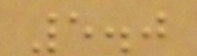5.0
